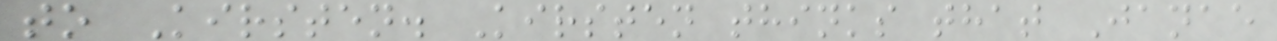to Kirsten. Kirsten thinks that Janae
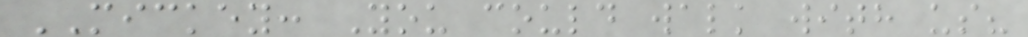MICKEY: You could walk with us?
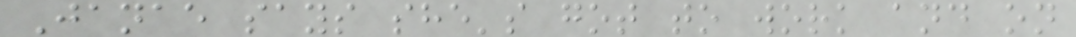Janae says she's got to work and on
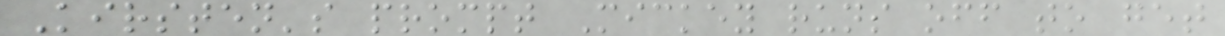Kirsten's prompt Mickey runs off to get
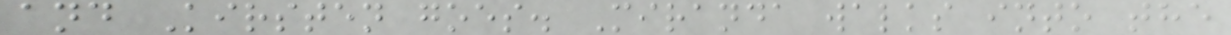and Kirsten goes. Miranda walks into the
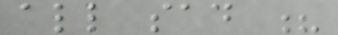all sad ?
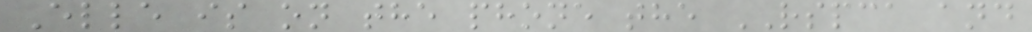Elle is on the phone the RSPCA and
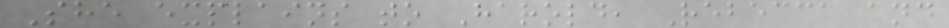She explains to Harold, Rebecca and
